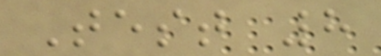Test 8
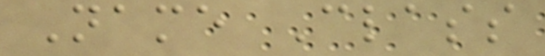Name Class
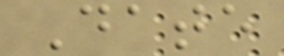Date
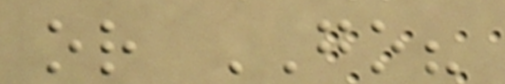or GO?
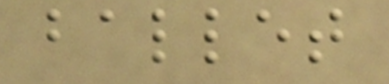ballet
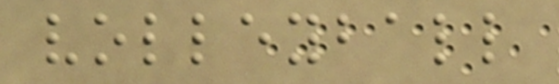volleyball
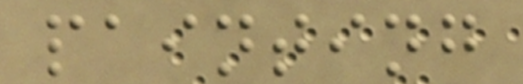painting
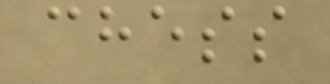chess
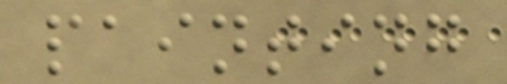painting
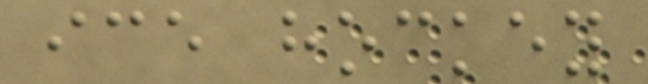ice hockey
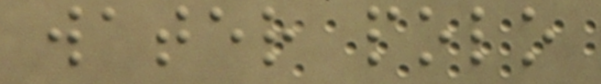water polo
